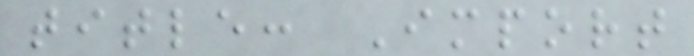title: Import
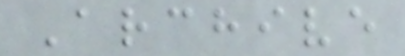Archive
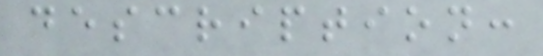description:
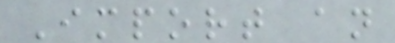Import an
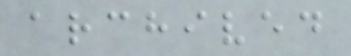archived
